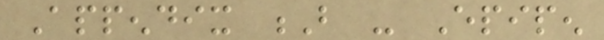Appendix B - Epipen
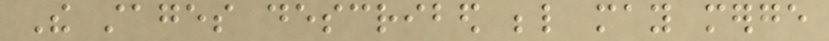The stages described below may merge
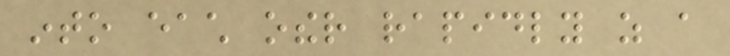into each other rapidly as a
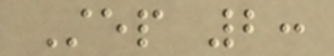Step 2:
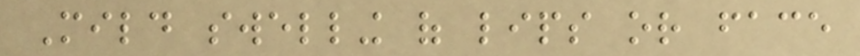Mild swelling of lips or face
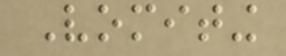Vomiting
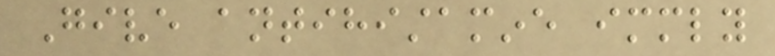Give antihistamine immediately
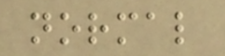normal
